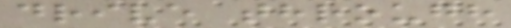drive through
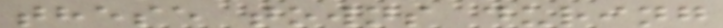these towns during
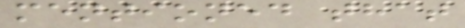mentioned that
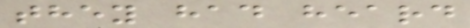they had heard
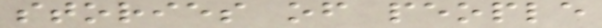stories of people
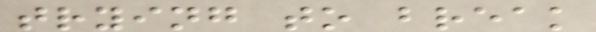trying to break
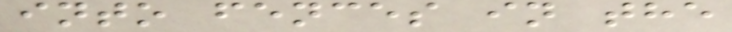into fences in the
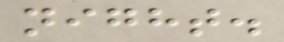night.
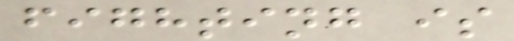fighting is
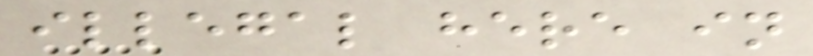illegal here in
